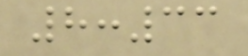8:33
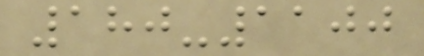180-1100
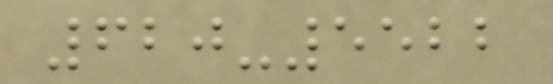620-5522
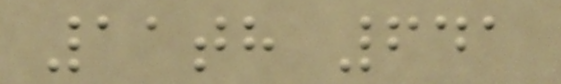11th 641
